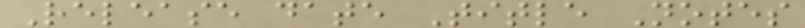Release date Title Notes
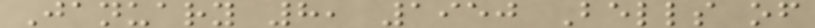January 8, 1950 Bells of
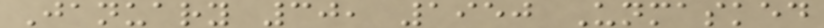January 30, 1950 Unmasked
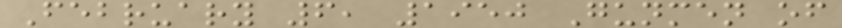February 6, 1950 Gunmen of
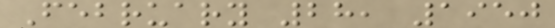February 28, 1950
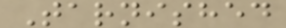Tarnished
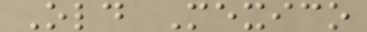Old Mexico
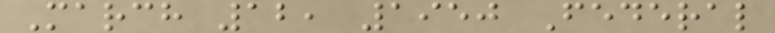March 12, 1950 Federal
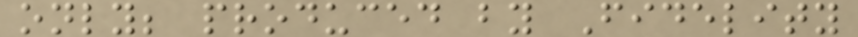only; produced by Fidelity
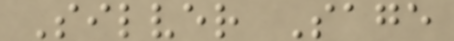Silver Sage
